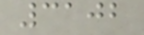3102
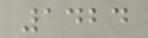1424
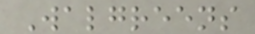Walgreens
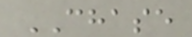CHASE
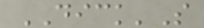DICK'S
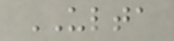ULTA
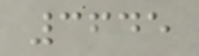3645
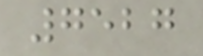7527
